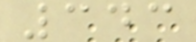343
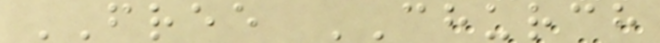FREE CHURCH
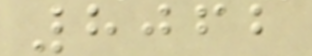8062
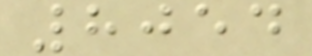8054
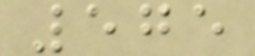575
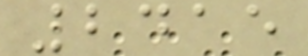2415
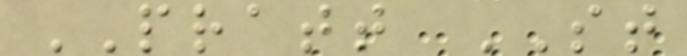PRATT ST
